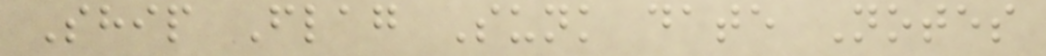Ship Flag Sunk date Notes
